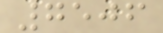7506
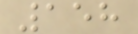158
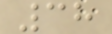38
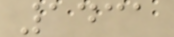1431
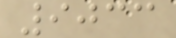9033
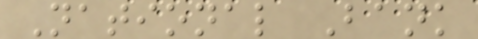National Bank
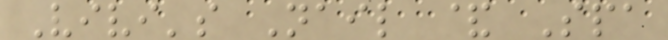Vivi's Nail & Spa
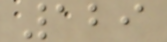129
